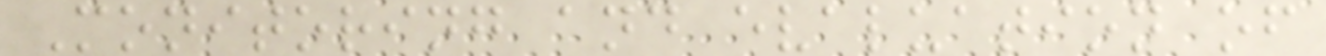Monitoring and evaluation of
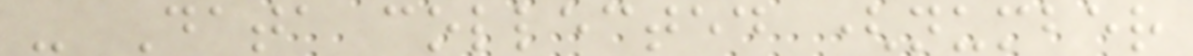- Data collected (number
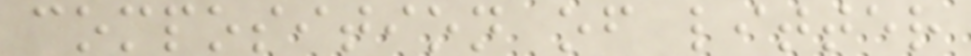composition of litter
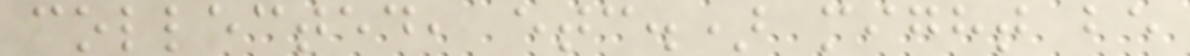collected, etc.) might be
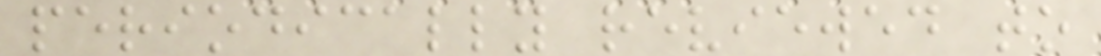periodically reviewed to
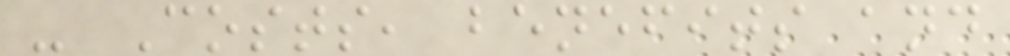- Costs, benefits and
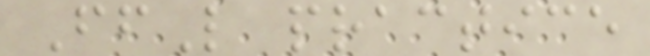FfL practice
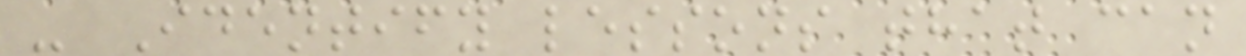- Identify lessons that can
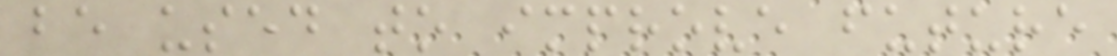be used to improve future
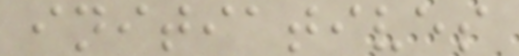initiatives
